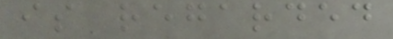is regarded
